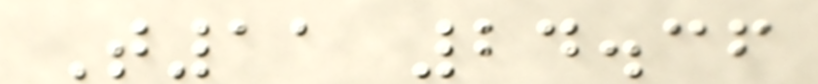T11 24.36
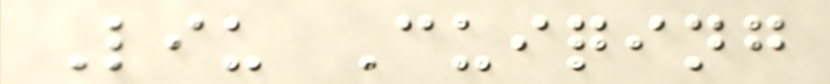Liu Cuiqing
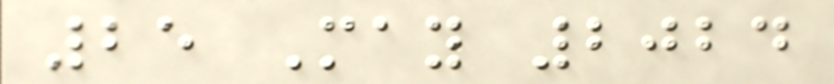25 May 2024
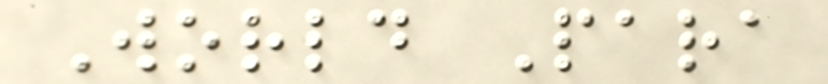World Para
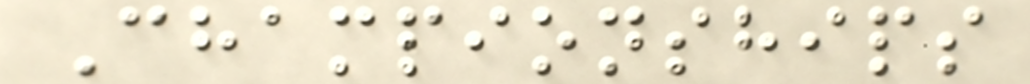Championships
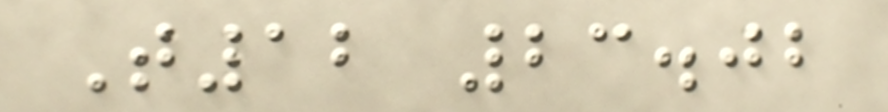T12 23.02
